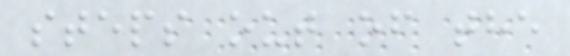steps out of the
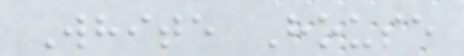White House
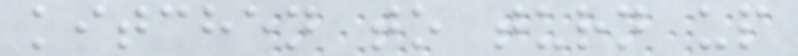kitchen to turn up
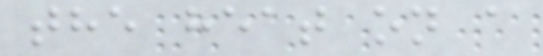the heat on a
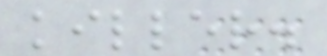killer.
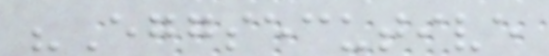"Eggsecutive
